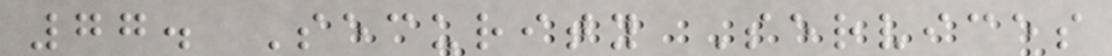77. Security Services
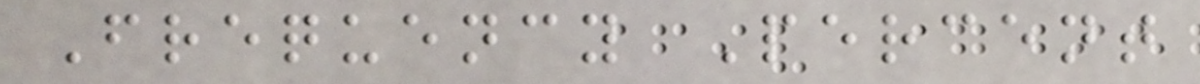Frequency Percent
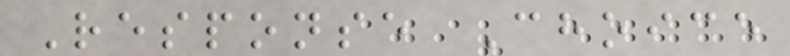Response Choice
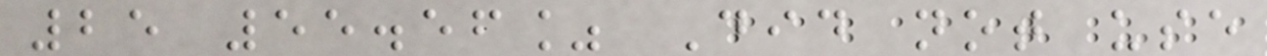25 55.56% Did not use
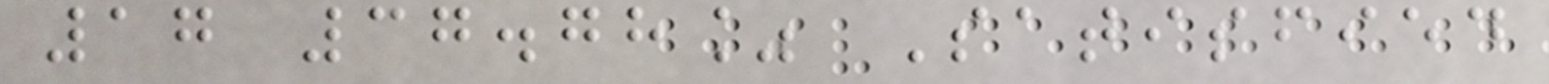17 37.78% Satisfied
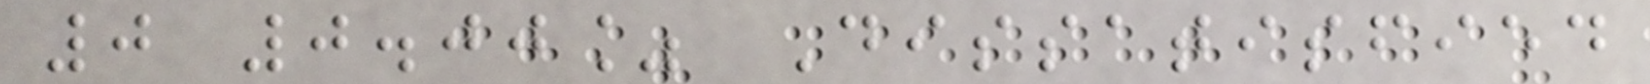0 0.00% Dissatisfied
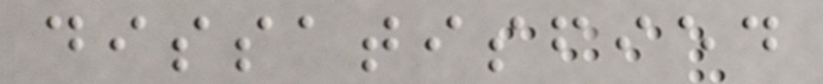dissatisfied
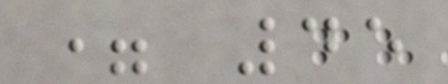= 45
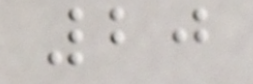20
